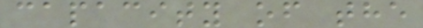capacity of the
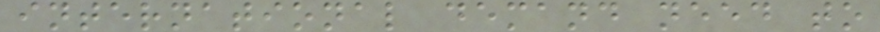international demand need to
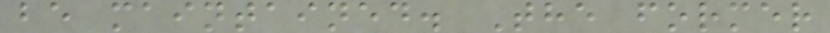be maintained. The former
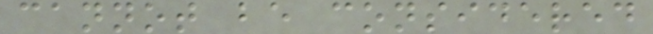cannot be considered
